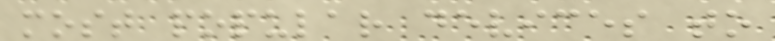most popular devices to
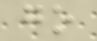go
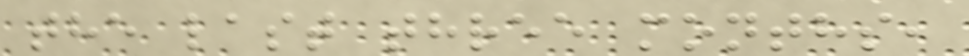the last three months,
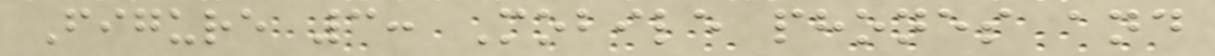Figure 3: Mobile phones and
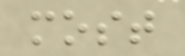most
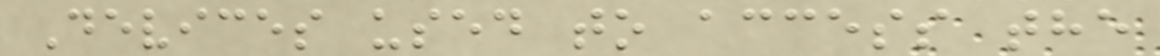Devices used to access the
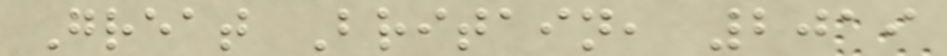Great Britain, 2019
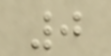0
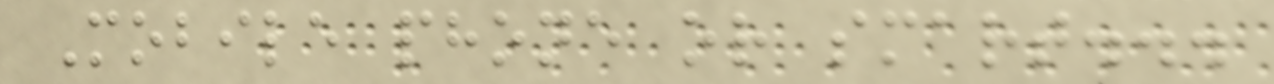Mobile phone or smart...
